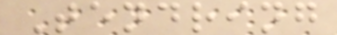Tendring
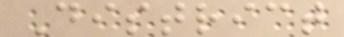District
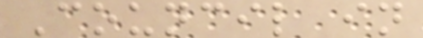Council in
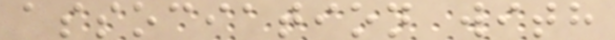association with
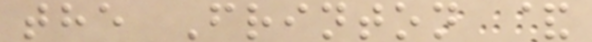the Frinton &
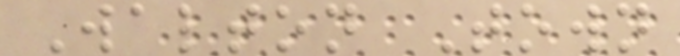Walton Town
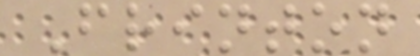Frinton
